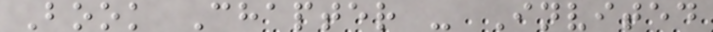Book Chapter - Invited
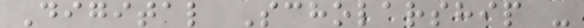Digital Scholarship -
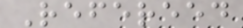Refereed
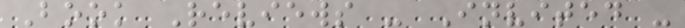Book Reviews - Invited -
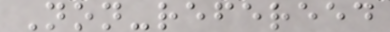Non-refereed
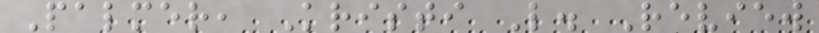Palmer, Kristi L. Review
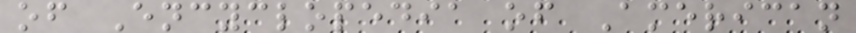of Encyclopedia of American
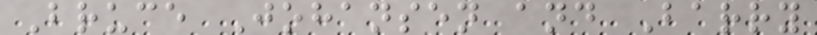Bruce Johansen and Barry
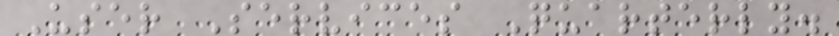User Services Quarterly.
